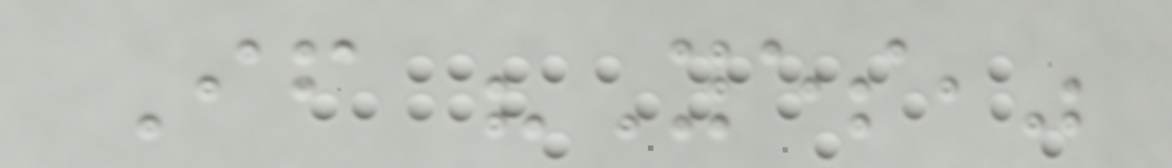If "Yes,"
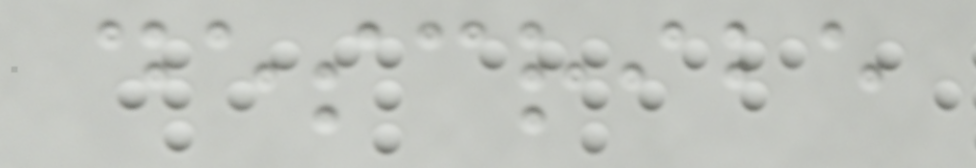describe
